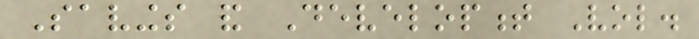Savings and Development Vol.
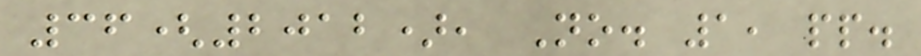36(2012), No. 1, pp.
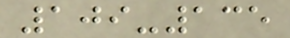109-135
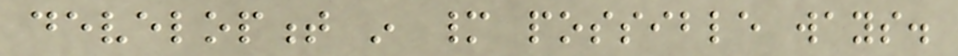development in many possible ways.
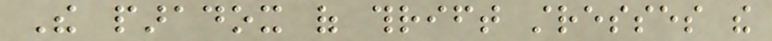The paradox of thrift stresses the
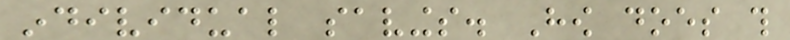individual savings. How does this
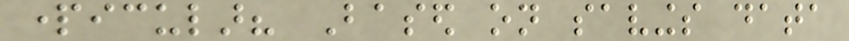particular? Based on savings data
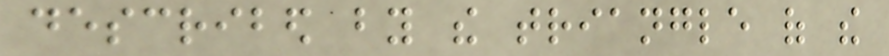described by the triangle of the
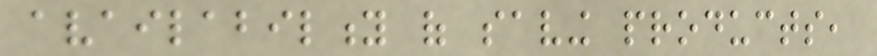availability of saving products,
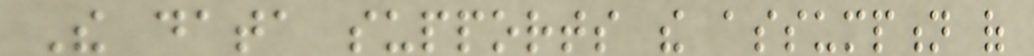The data supports the assumption of
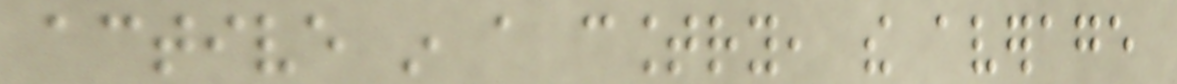active in a country, the average
